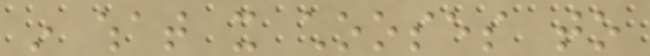in what it chooses to
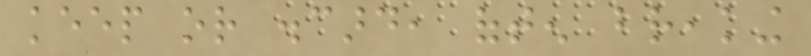keep or discard, often breaking
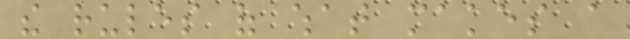the rules of what makes a
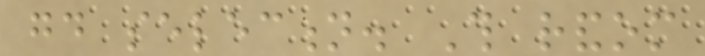good selection. This random
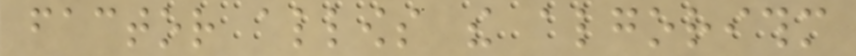factor allows the algorithm
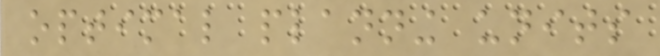optimal planning units
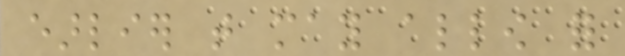earlier that may allow for
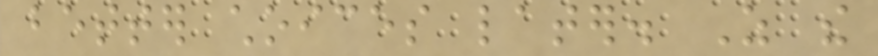better choices later. As the
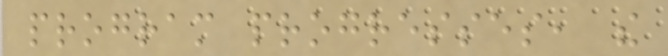program progresses, the
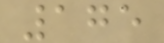175
